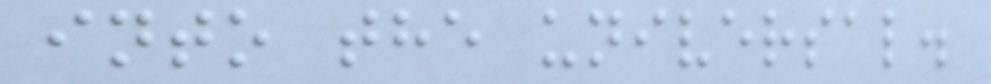into the universal.
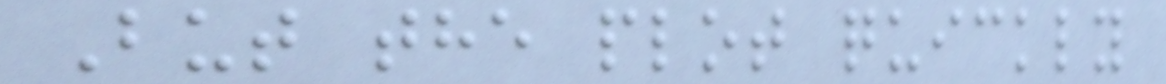But the plot quickly
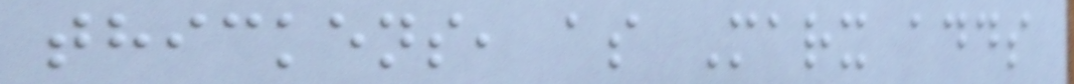thickens, as Marx adds
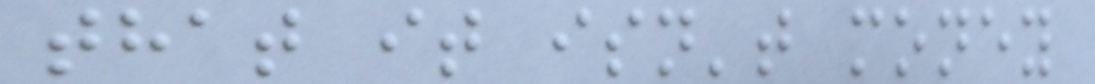that it isn't money
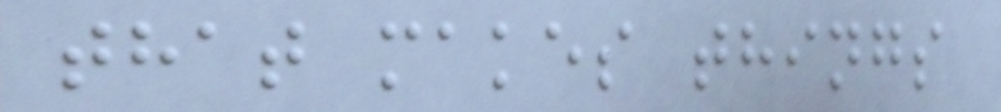that makes things
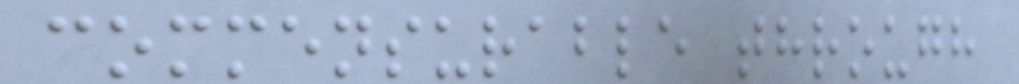commensurable through
